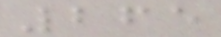265
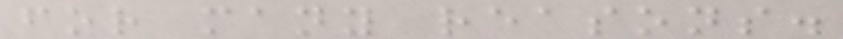for many reasons.
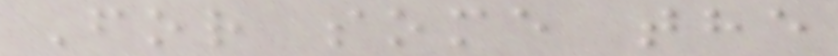For some the
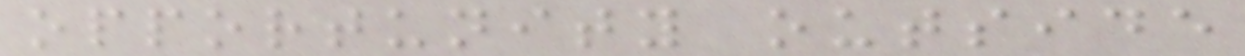opportunity outside
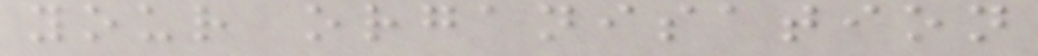your organisation
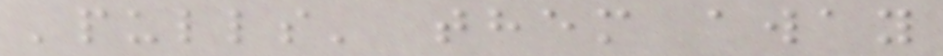'pulls' them away
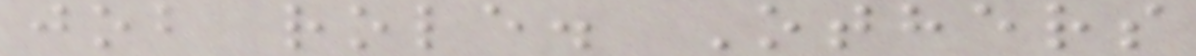job role. Others
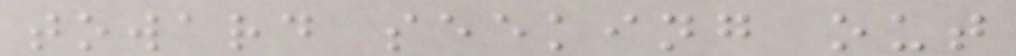toward seeking out
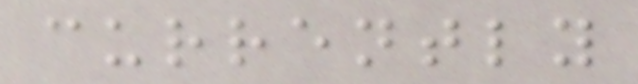currently
